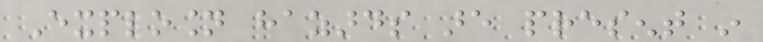Explosion hazards are present in
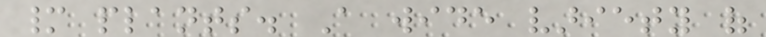many plants. A wide variety of
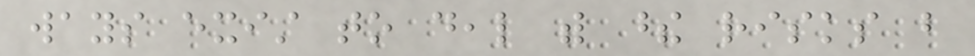ways exist to deal with these risks but
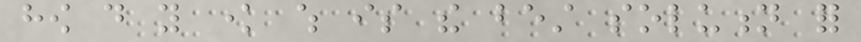how do you know which is the best solution for
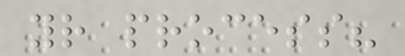your process?
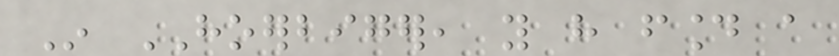In HOERBIGER, you have found a
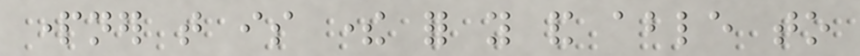partner that is there for you and able to
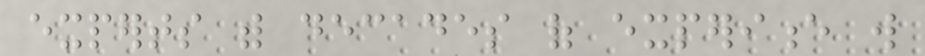experts with decades of experience will
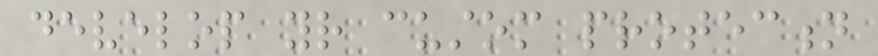develop your custom protection
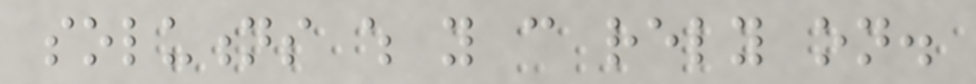solutions which you can rely on.
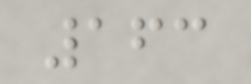163
